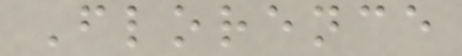Florence
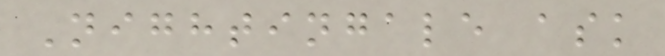Nightingale ask
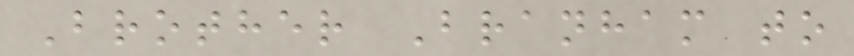Brother Branham to
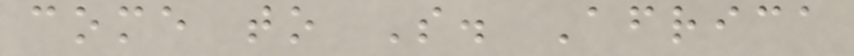come to S. Africa
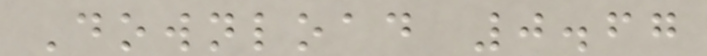Download 0.67
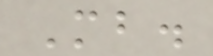Mb.
